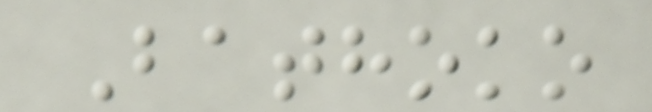Bathoko
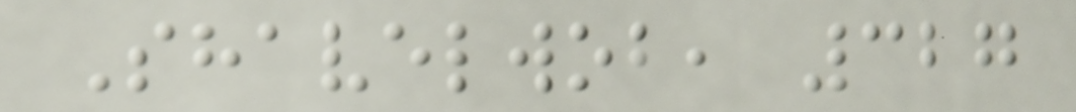Shavelwob, 327
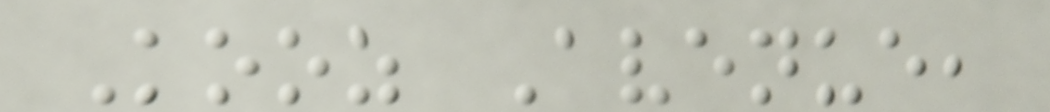Kooz Avenue,
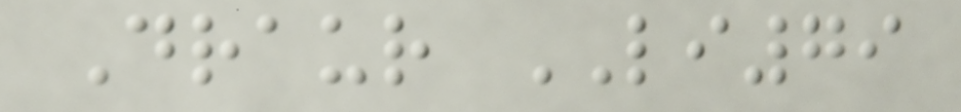Draur LI79
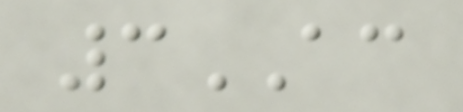3AC
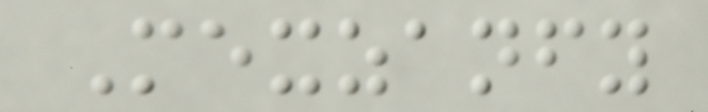Mexzanfy
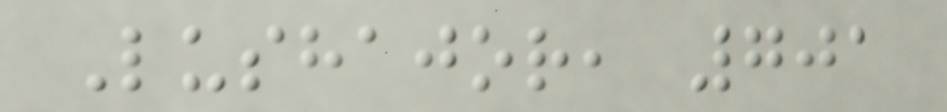Lushajor, 701
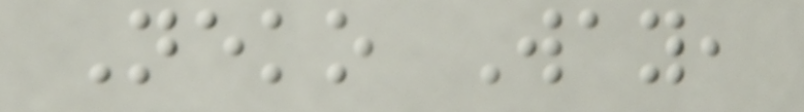Neko Way,
